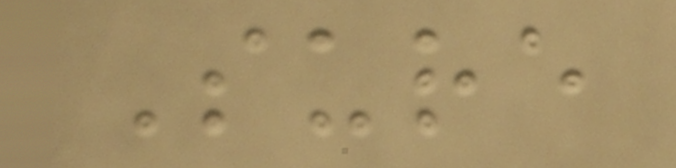Sure
